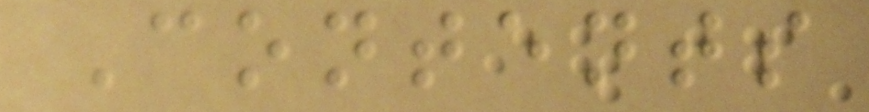Contents
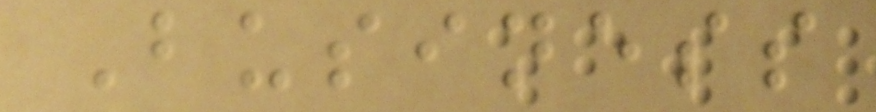Business
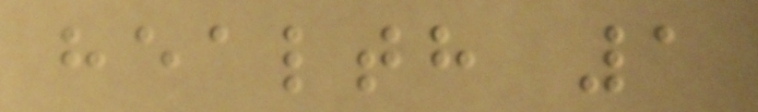health 1
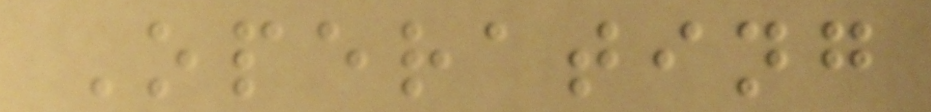Operating
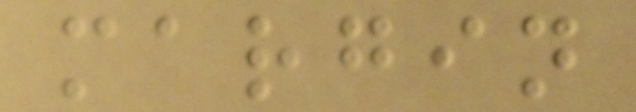margin
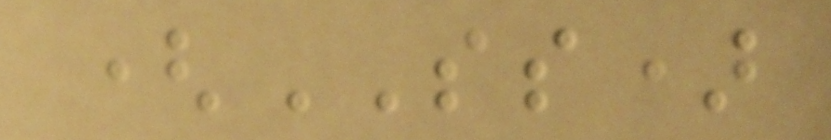(SS)
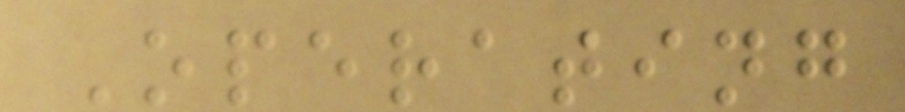Operating
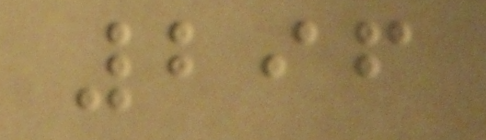296
